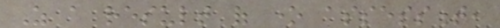As a result of one assessment,
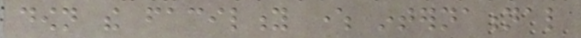down the facility where international
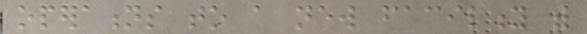operations to a new facility with
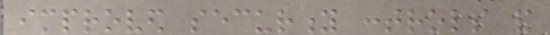improved security controls and
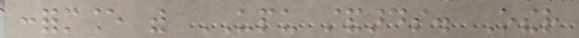conformance with UPU standards. Other
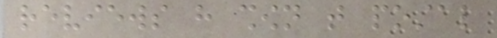reviews have shown that postal
